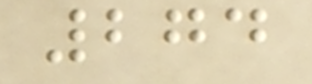274
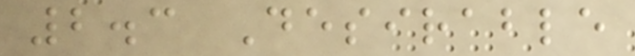2.3 Desirable
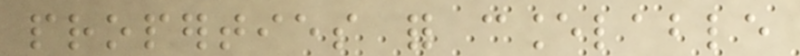properties for cancelable
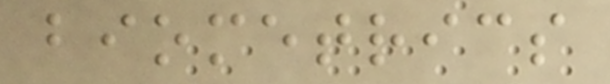biometrics
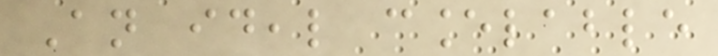An ideal cancelable
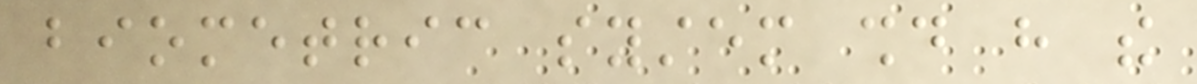biometric system should have the
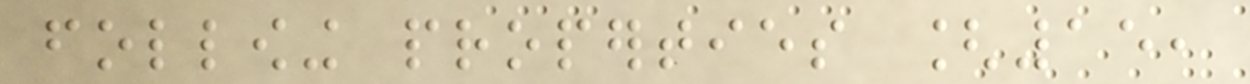following properties [15,
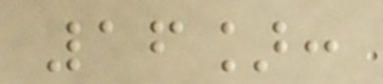16]:
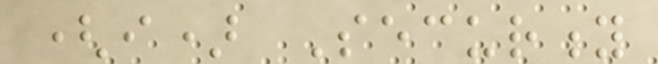(i) Security
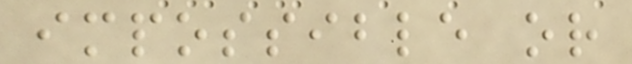impossible or
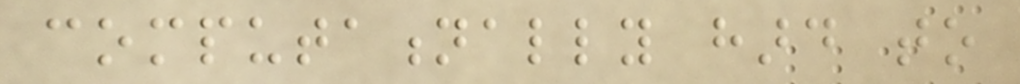computationally hard to
